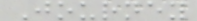Journey
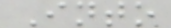Into
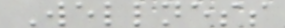Wellness
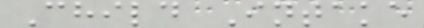Child Intake
